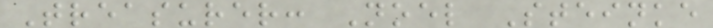Treasurer: Noel Steinke
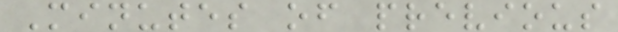Minutes of previous
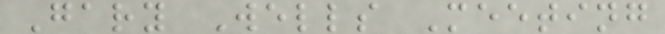Gary Wells Meeting
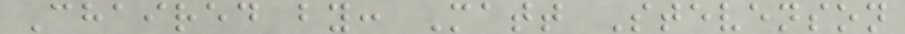Chaired by: Matt Stevenson
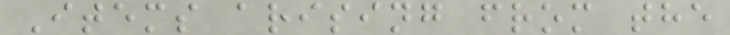Items arising from the
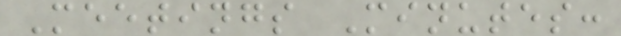Meetings Minutes:
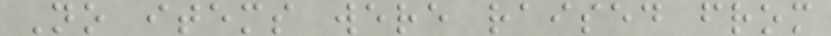No items were raised from
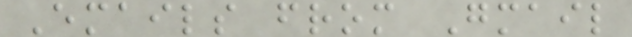Emails from Gmail
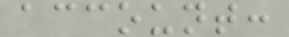account:
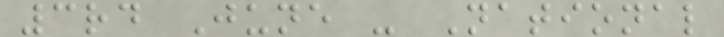3rd June - National
